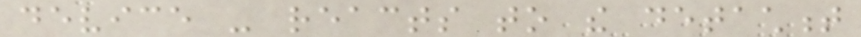device - reacts to the detachment
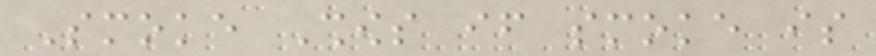Smoke Shows if smoke is
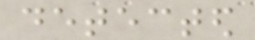detected
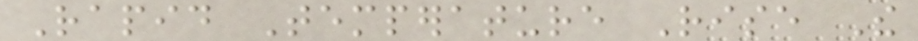Rapid Temperature Rise The
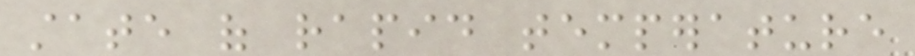state of rapid temperature
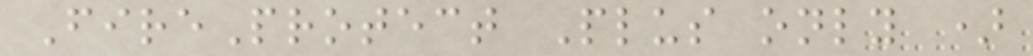FireProtect Plus only )
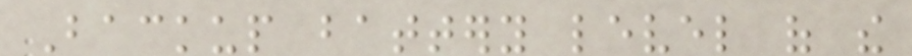Backup battery level of the
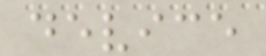device
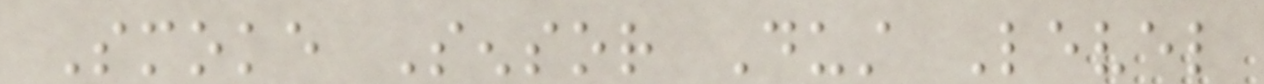Smoke Sensor Dust Level
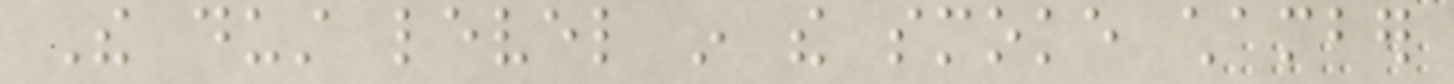The dust level in the smoke chamber
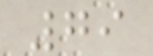79
